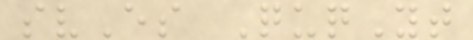svEs QuqYt
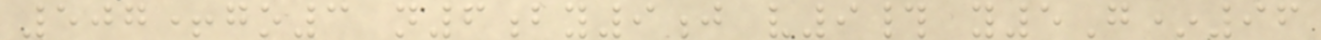507+go3 n6by9j v9# y5G*96
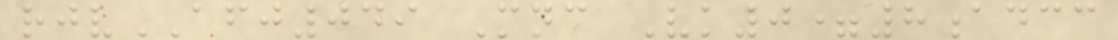rjvAFJ049 Mnc Vk0=8adcc
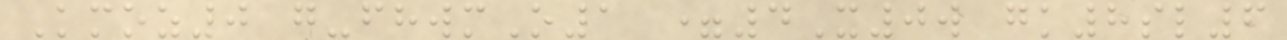Kmoz0 g-fhwmO1 =4X0w gk8sl6
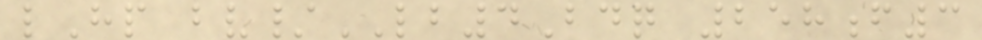lHp bv/LB4Bdq 258f3
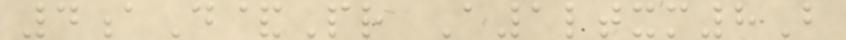4aD&Pr A1ltxm8B
